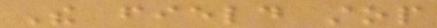The field stop
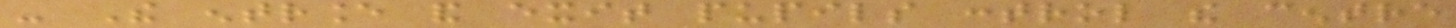- The entrance and exit pupils control the centre
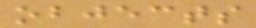objects
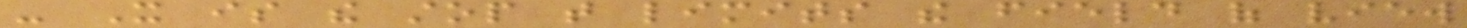- It is the stop that limits the field of view
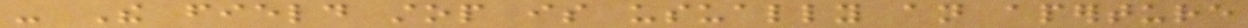- The field stop is usually an aperture
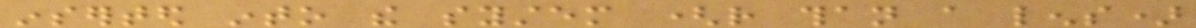inserted into the system (rather than a lens)
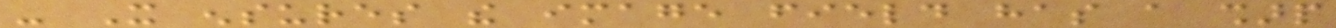- It ensures the image field has a sharp
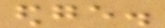edge.
